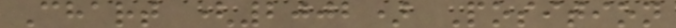Chart (2002) Position
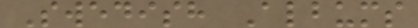Swedish Albums
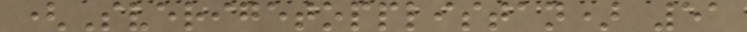(Sverigetopplistan) 51
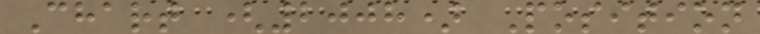Chart (2008) Position
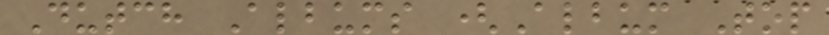Dutch Albums (Album Top
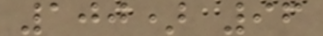100) 96
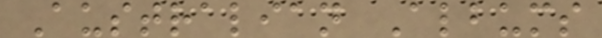Australian Albums
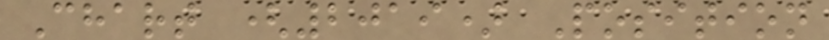Chart (2019) Position
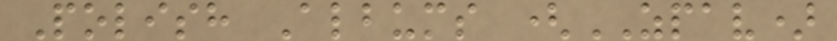Polish Albums (ZPAV)
